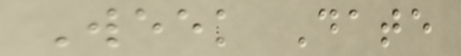Week Date
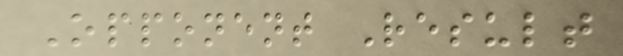Opponent Result
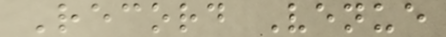Record Venue
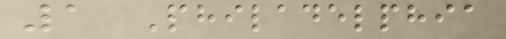1 Philadelphia
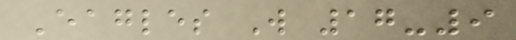Eagles W 17-9
